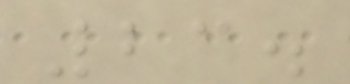23.
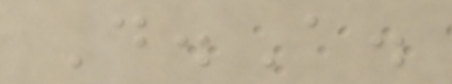D.A.
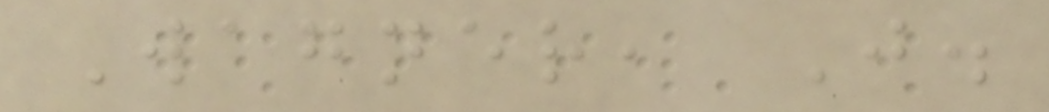Wagner, J.
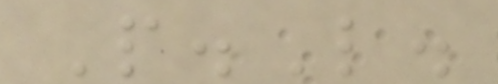P.L.
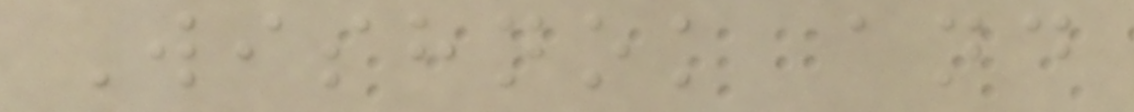Wishnok and
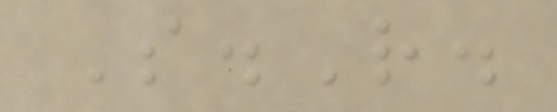S.R.
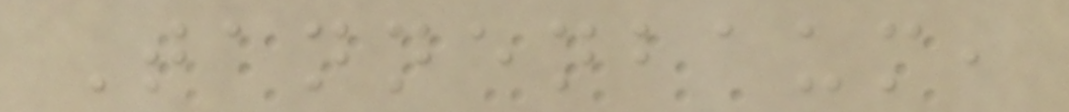Tannenbaum,
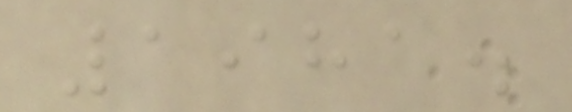1981.
